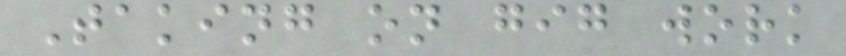Taking on gig work
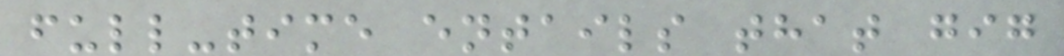full-time entails that gig
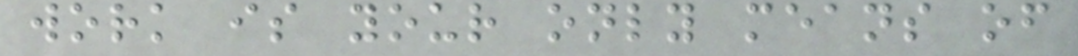work is your only means of
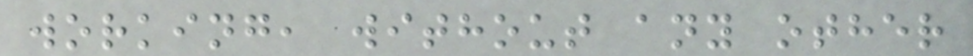working, without any other
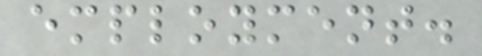employment.
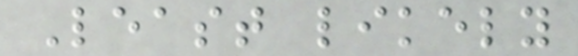Least likely
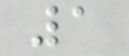1
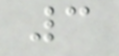3
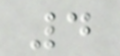4
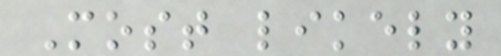Most likely
